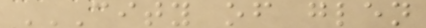CITY OF GLEN
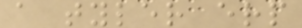a tyler erp
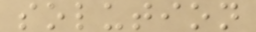solution
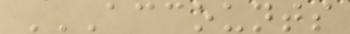ACCOUNTS
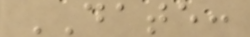DATE:
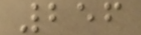256
